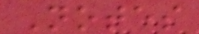Notes
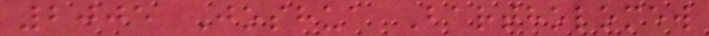2005 Joshua Bartholomew
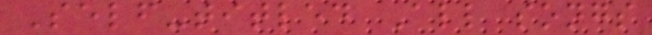Self-titled All songs
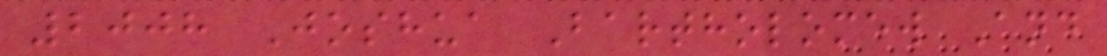2008 Joshua Bartholomew And
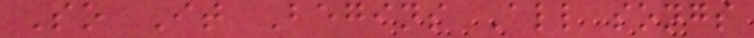So It Begins All songs
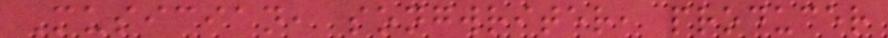Musician, songwriter, producer
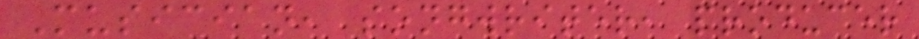Musician, songwriter, producer
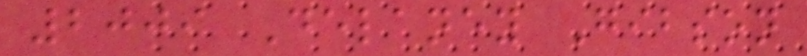2009 Delaney Gibson
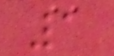1
